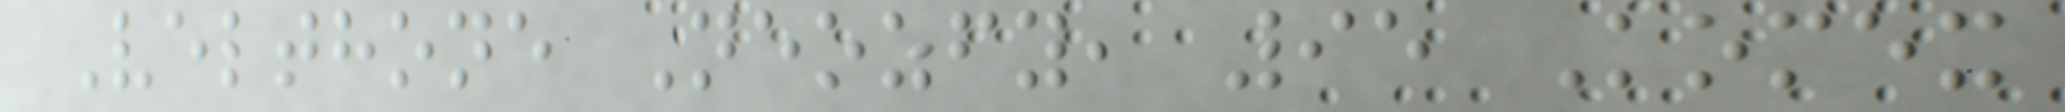Velthone Neozfy, 95 Komex
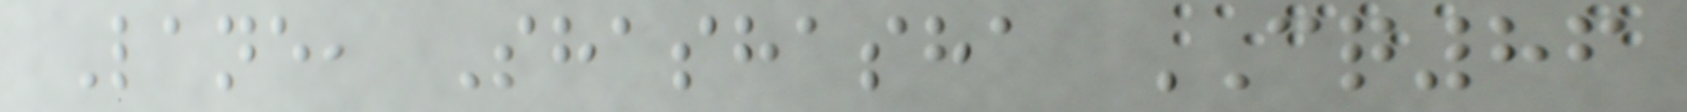Lane, Shashasha CQ86
